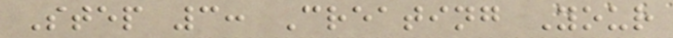Step 3: Creating Your
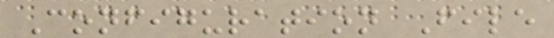Configuration File
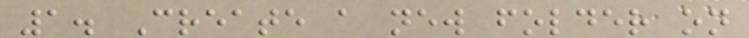1. Create a new folder on
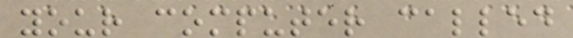your computer called
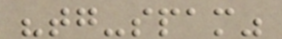"tg-spam"
